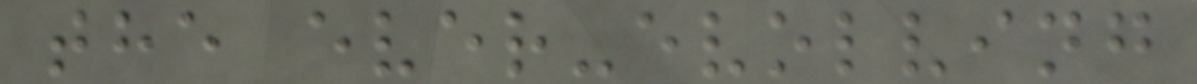the ever-evolving
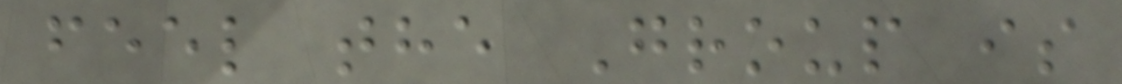feel the Group is
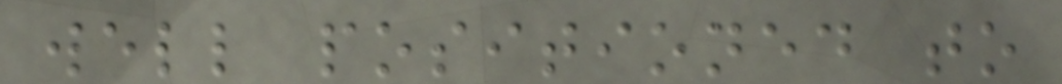well positioned to
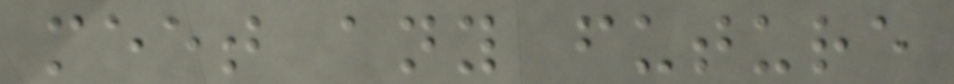meet any future
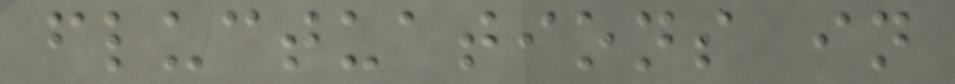fluctuations in
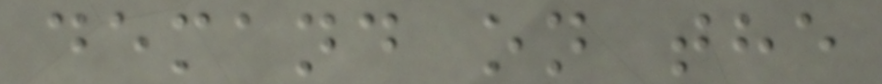demand on the
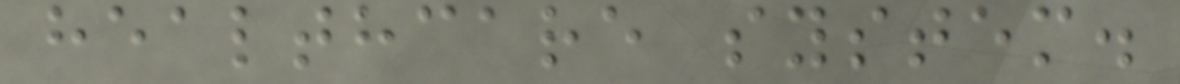healthcare system.
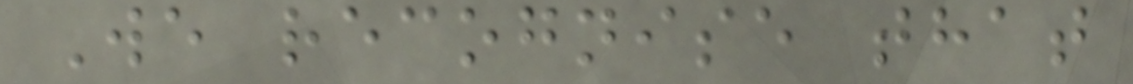We recognise that
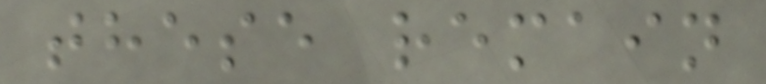these remain
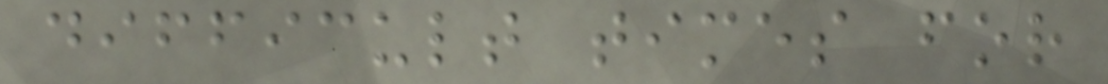difficult times for
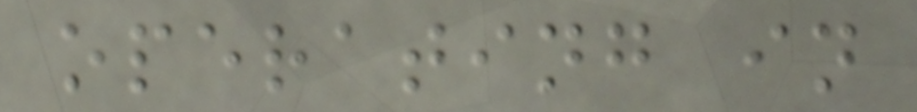operating in
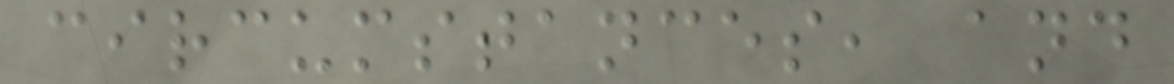circumstances, and
